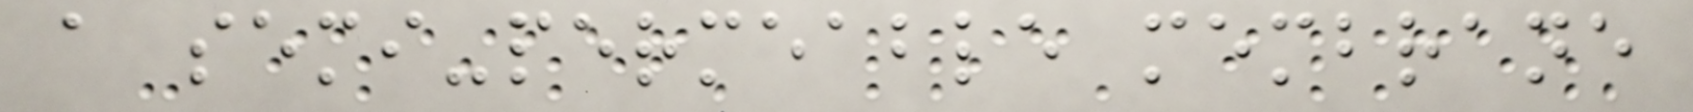a semi-permeable membrane
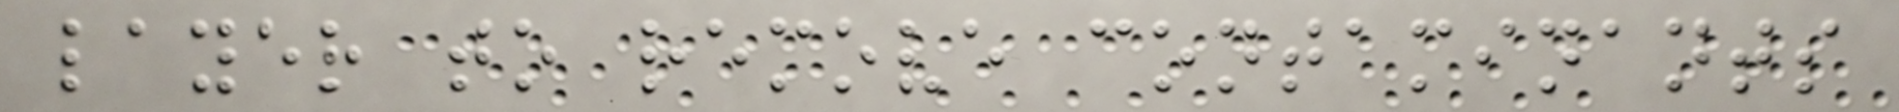layer to remove contaminants
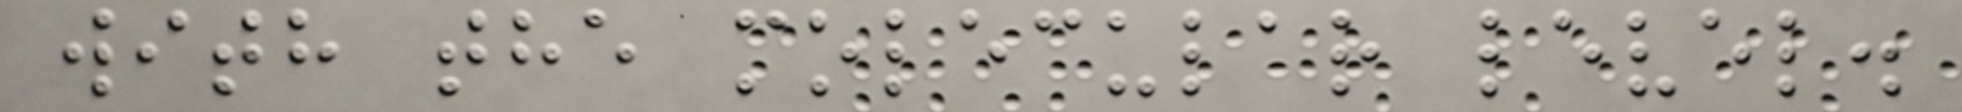with the molecular level.
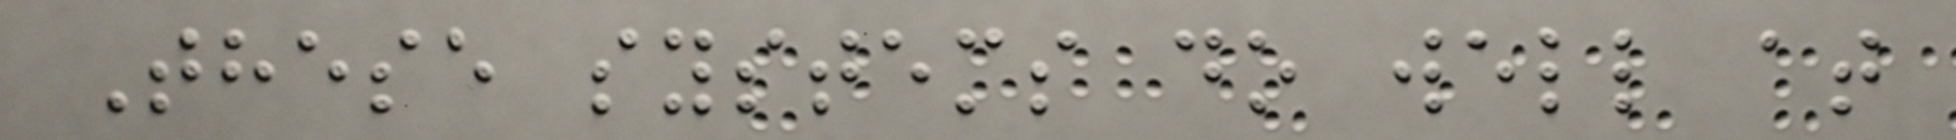These systems do well at
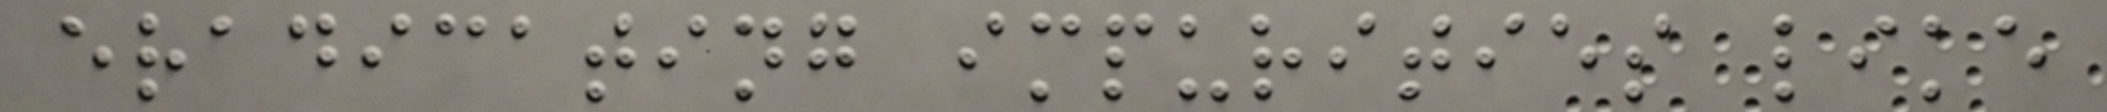eradicating impurities like
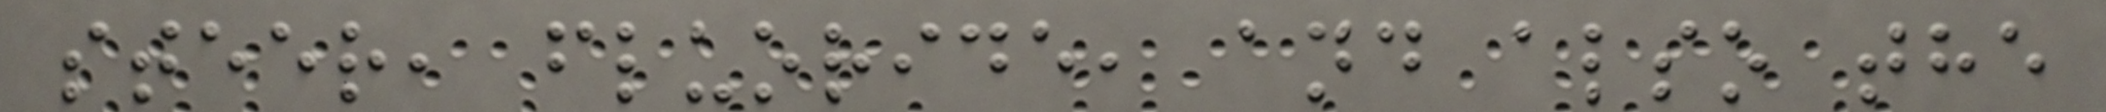steer, fluoride, and also the
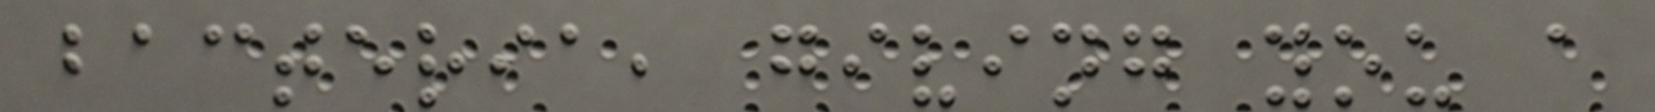bacteria, giving you a
